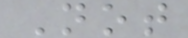Not
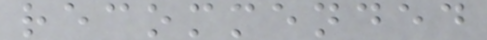recommended
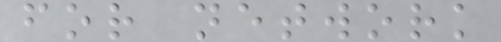for network
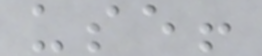use!
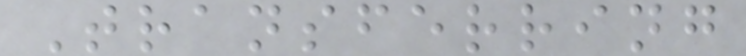Transferring
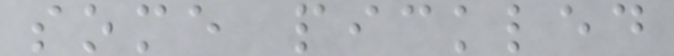some pickled
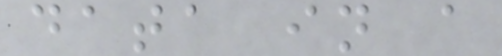data in a
